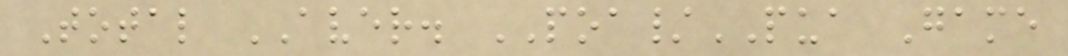Total AVER. POA/PUA Game
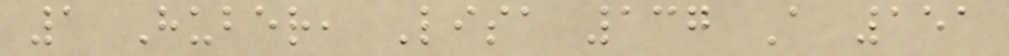1 Huber, Lisa 137 A 151
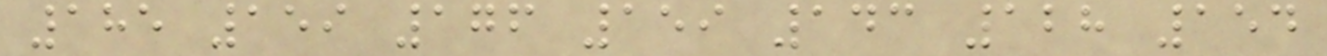185 159 176 159 143 128 154
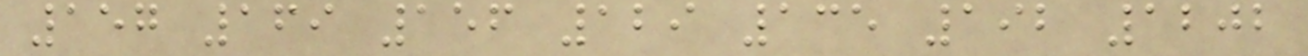157 169 156 129 135 192 1202
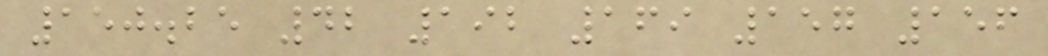150.25 42 192 169 157 156
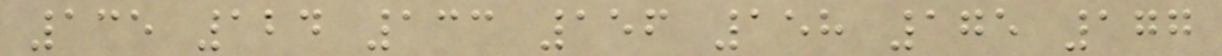135 124 133 156 158 175 177
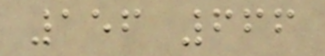156 666
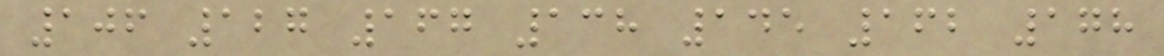106 127 167 138 145 162 178
